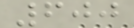600
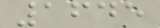1645
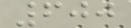600
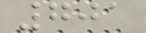701
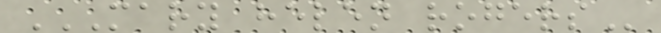MARY HELEN ROGERS
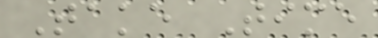Take Time
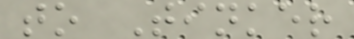to Tinker
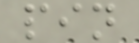pin
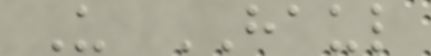U HAUL
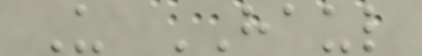U HAUL
